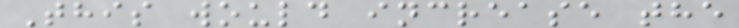This would increase the
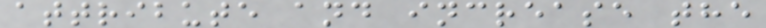attribute and increase the
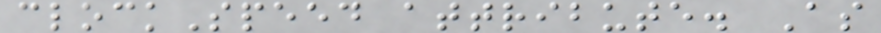clockSpeed attribute. As
